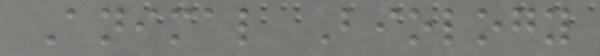Animal Biology
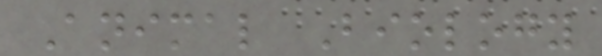Animal Biology
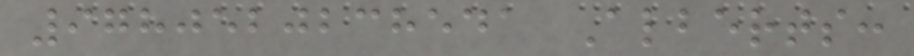9780520238541 Alberts:
